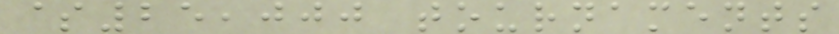$25,000 tournaments
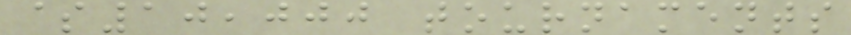$10,000 tournaments
